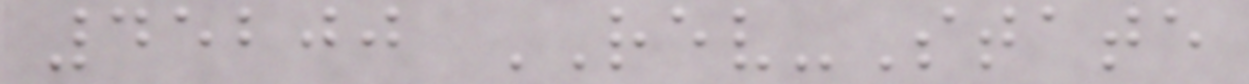45200 REV-State
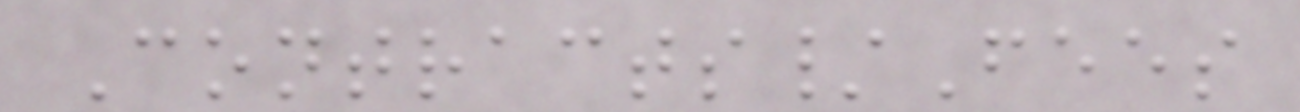Contracts/Fees
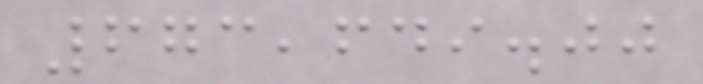673,649.00
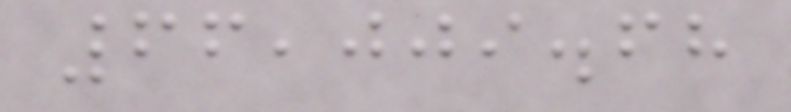66,009.68
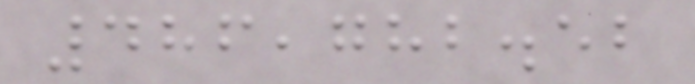486,782.52
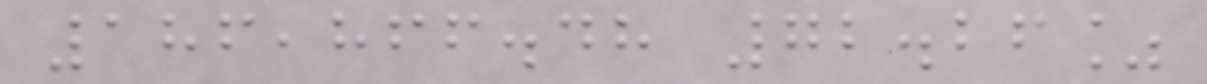186,866.48 72.26%
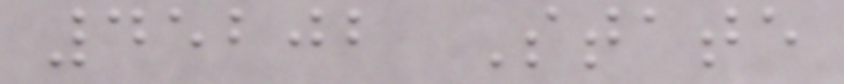45202 State
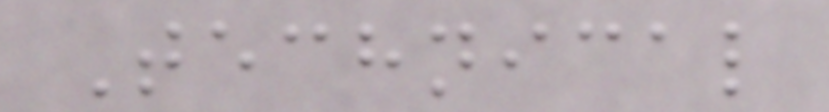Technical
